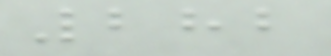282
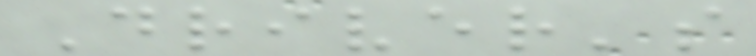Driver's
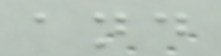and
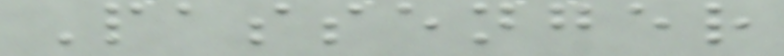Passenger
